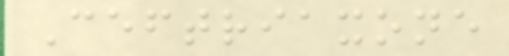Ceftriaxone
